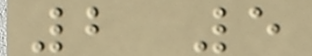2 5
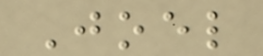Joel
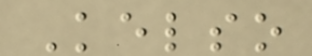Kelso
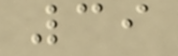39
